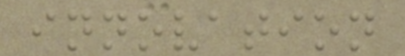innovation
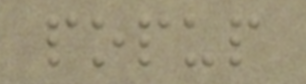popup
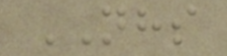NHS
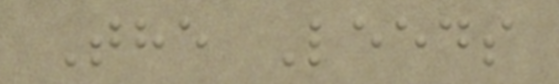The Leeds
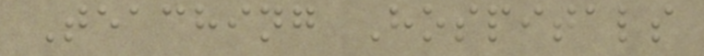Teaching Hospitals
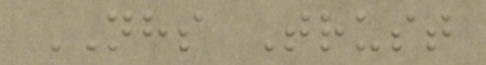NHS Trust
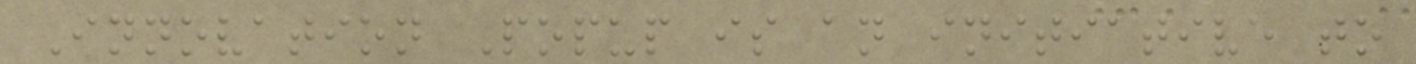Innovation Popup is an initiative to
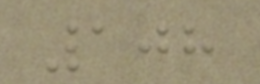108
